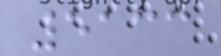5133
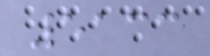5133
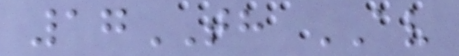17TH AV
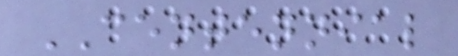CENTENNIAL
